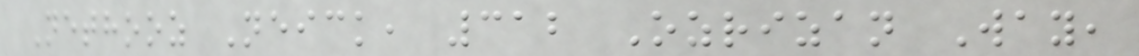Nethooz Neick, 312 Ozrizan Way,
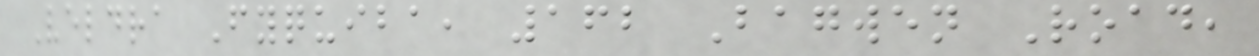Veldra Fyquiba, 162 Bagwen Road,
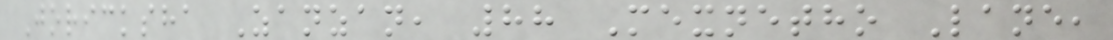Joricksha Zanzan, 88 Mexnetho Lane,
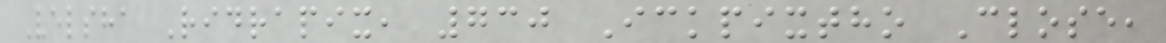Velsha Ridrapix, 730 Ickpixtho Close,
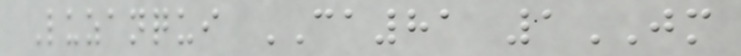Luzanqui CA81 1JM
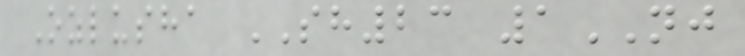Ozlusha SH23 1NJ
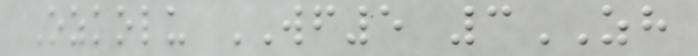Ozkolu WF5 3ZH
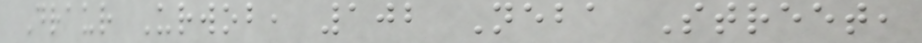Draur Urwob, 102 Neba Street,
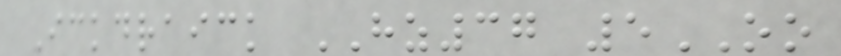Ickdraick HZ37 5OO
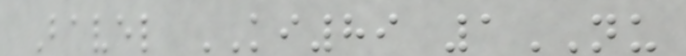Bavel KI89 1NU
